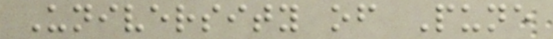University of Pune
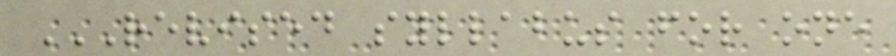REVISED SYLLABUS FOR ONE
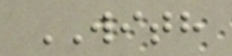WITH
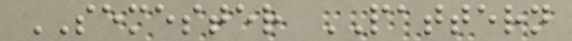SEMESTER PATTERN
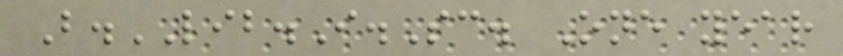B.LIB.I.Sc. One year
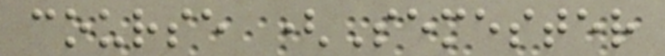course (Semester
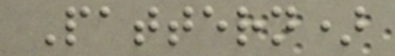Pattern)
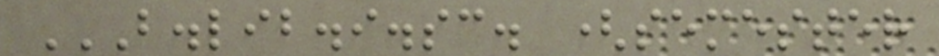B.LIB.I.SC. (SEMESTER
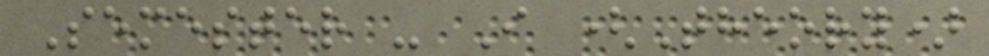Semester - I (Theory)
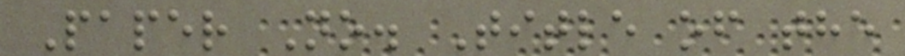Paper No. Title of the
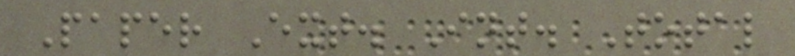Paper Ext. Int. Total
